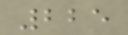225
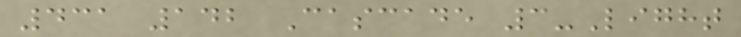431 142 Cascade 3-Light
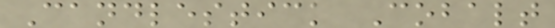Candlestick Cobalt
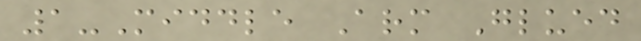1-Middle Arm Glued
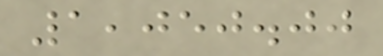1,050.00
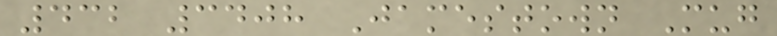432 3408 Jamestown Mug
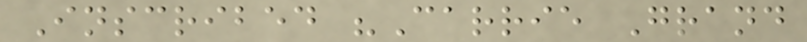Inscribed "Carrie Grand
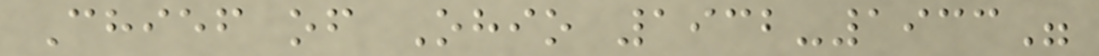Chief of Ohio 1932-1933"
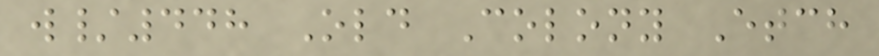w/448 Old Colony Etch
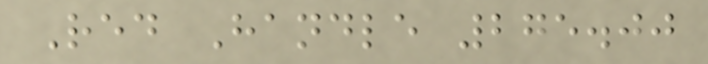Red Handle 275.00
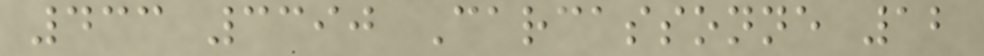433 3390 Carcassonne 12
